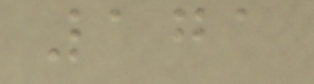171
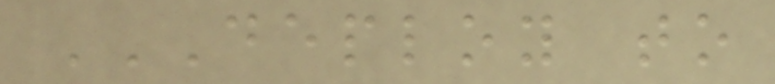DEPLOY TO
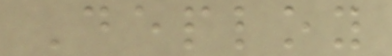Deploy
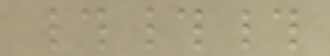###
